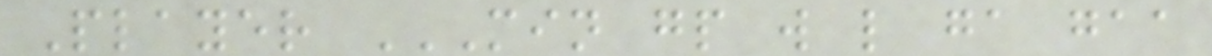Player MIN GP W L GA GAA
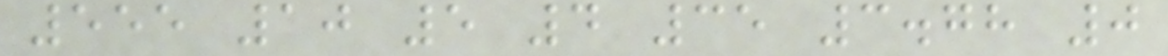555 10 5 4 35 3.78 0
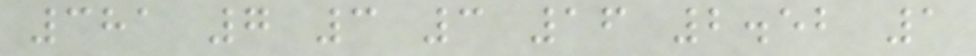381 7 3 3 16 2.52 1
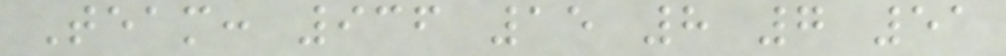Team: 936 15 8 7 51
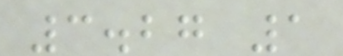3.27 1
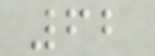62
